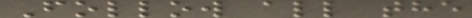Follow all the
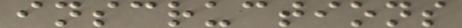inscructions
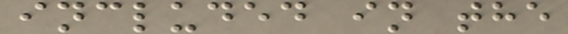included in the
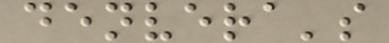denvera's
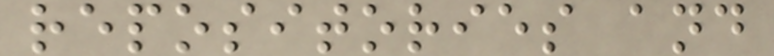repositories and
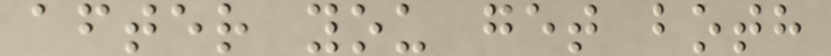after you get both
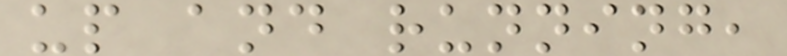up and running,
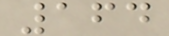164
